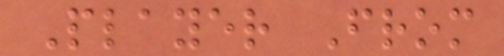Player From
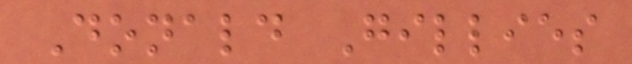Donald Gillies
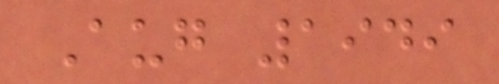Aug 1949
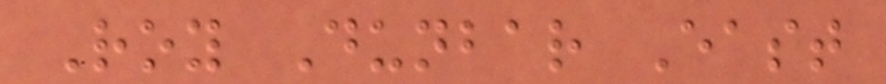Roy Dunbar East
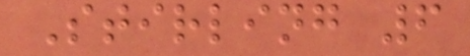Stirling 6
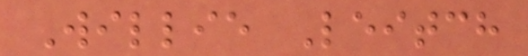Willie Leitch
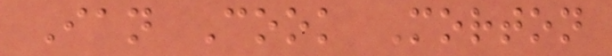Ian Cook Morton
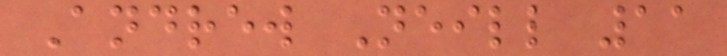Andrew Neill 11
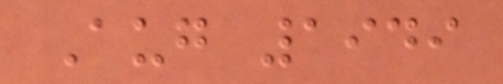Aug 1949
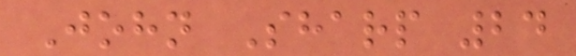John Sharp 24
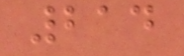214
